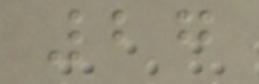27
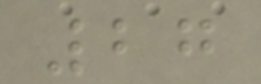27
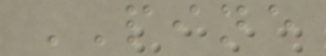PINE
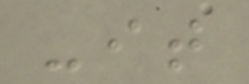-it
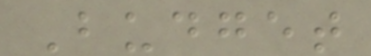Budget
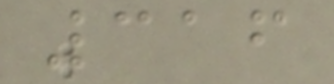316
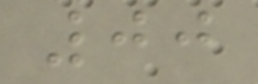00
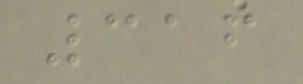316
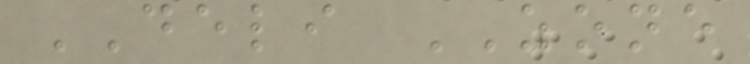DELI ZONE
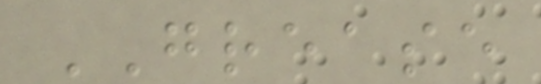GREASE
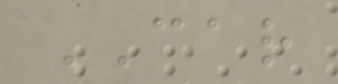CAR
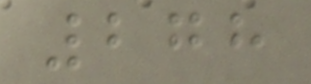278
